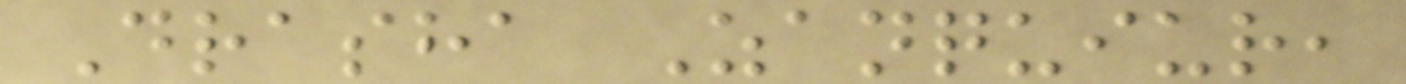Drasha Zanquiur,
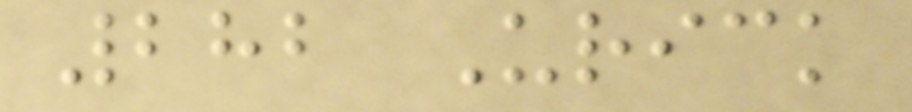282 Urick
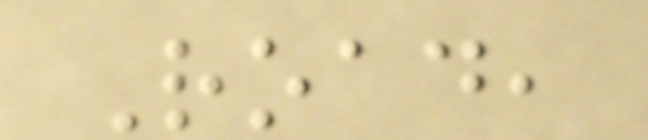Road,
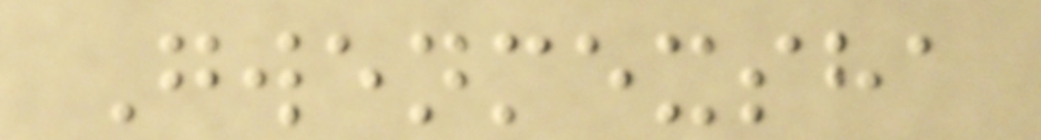Gwenmexsha
